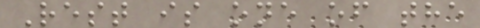Rest is one of the
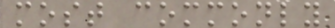most commonly
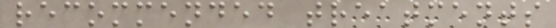recommended treatments
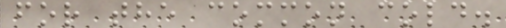for the common cold.
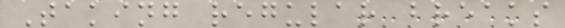Taking regular breaks
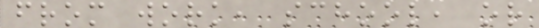from work, school, or
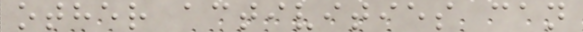other activities can
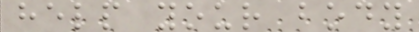help your body
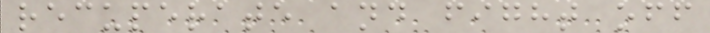recuperate and fight off
